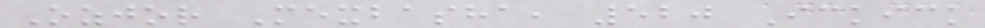Ozjor Mexbasha, 520 Ickick
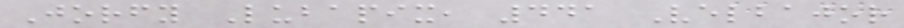Jorfy Lubapix, 441 Velbajor
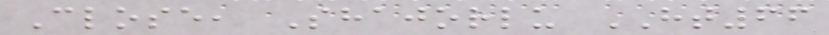Close, Shajorlu HT66
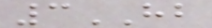3HB
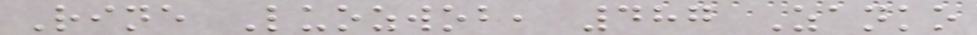Rine Luozwob, 487 Zanko
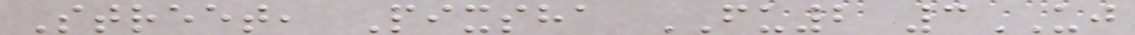Street, Pixsha FU2 3UJ
